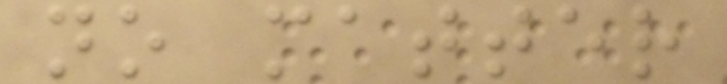no matter
